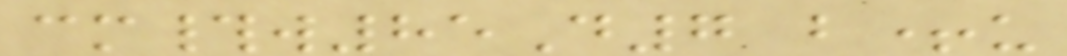cm#w85D7 b+u
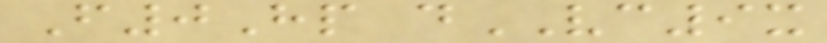F0Hp dVC9x
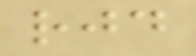rjd
